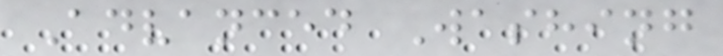Advanced Washing
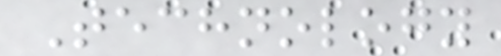Technology
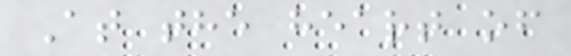At the heart of
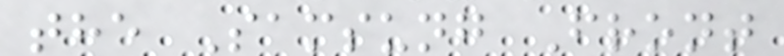the Samsung Front
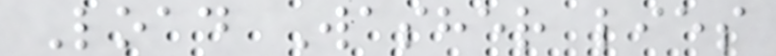Load Washer lies
